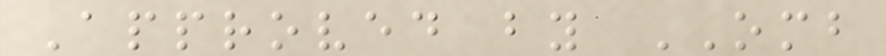Approved by OMB
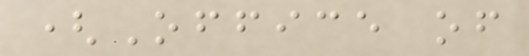(Office of
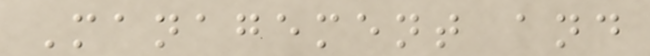Management and
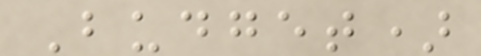Budget)
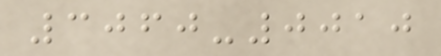3060-0010
